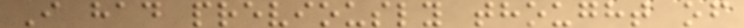I had previously thought of
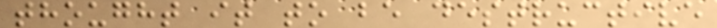thought it to be destructive
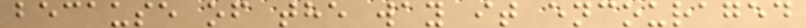because of the way it encouraged
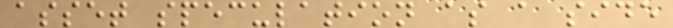asset speculation as a side
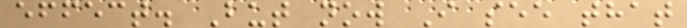effect. But now I see that
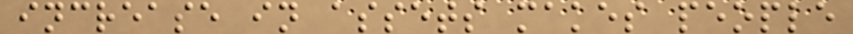increase in assets makes people
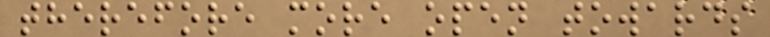therefore more open towards
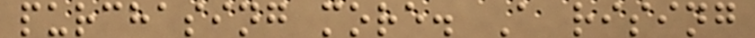purchasing more. A rising
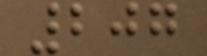207
